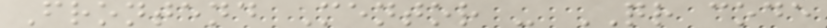Frontend Mentor - QR code
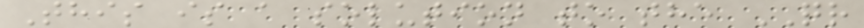This is a solution to the QR
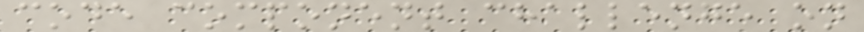code component challenge on
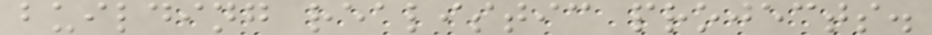building realistic projects.
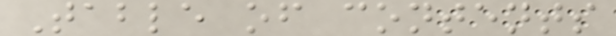Table of contents
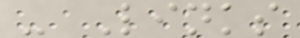- Links
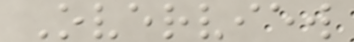Overview
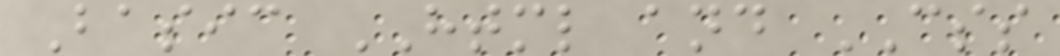Basic HTML and CSS
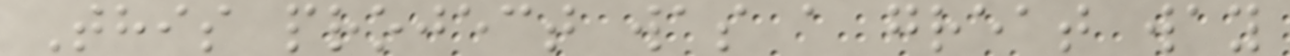This project was a great way
